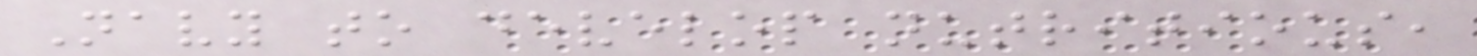Navy to develop nutritious,
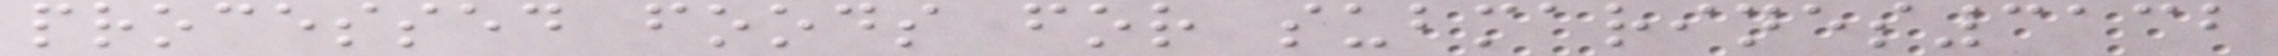processed foods for submarines3132
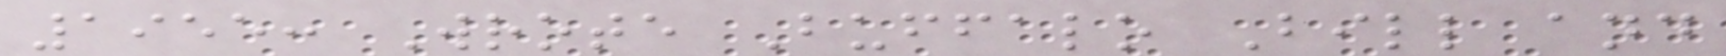1955: Wrote Buffalo Bill and
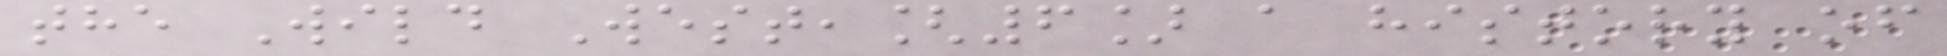the Wild West,[6] a history of
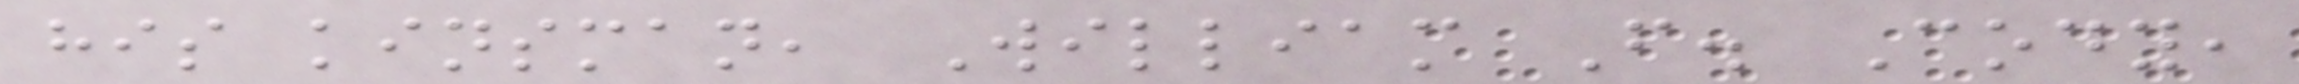his kinsman, William F. Cody,
